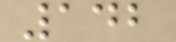142
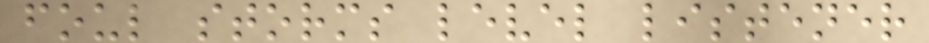foul storms level listener
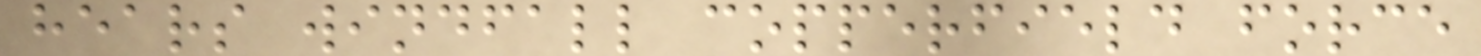hears windfall copperfield force
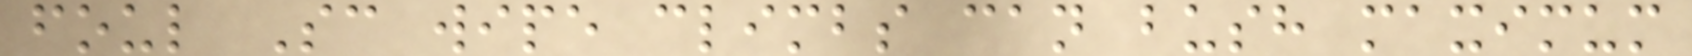foul Sc wipe climbs can bush maximum
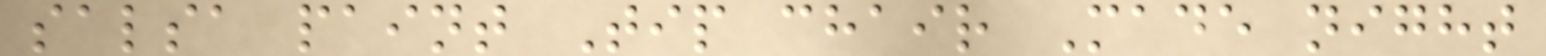salsa paint Tip chair Made night
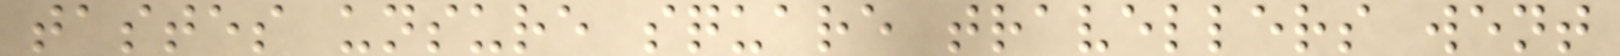tastes unsure square travellers went
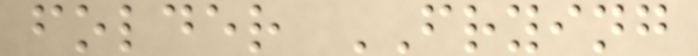folder FRYING
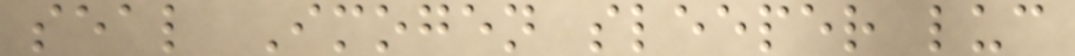seal Imogen sleeper luc
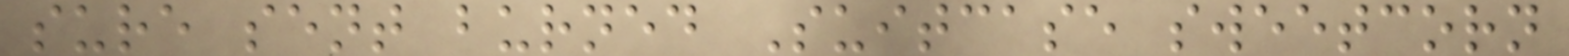sure sent burned Suitcase sweetcorn
